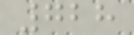728
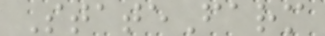StateFarm
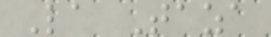La Taza
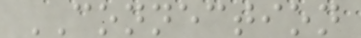CONNECTION
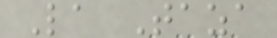La Taza
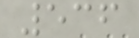536
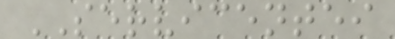SERVICENTEI
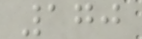170
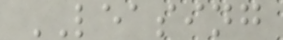LEASING
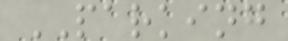PARKING
